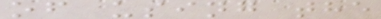of using the
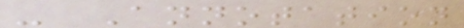- Annotation
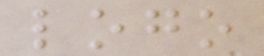logo
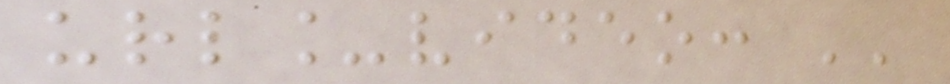url_video: ''
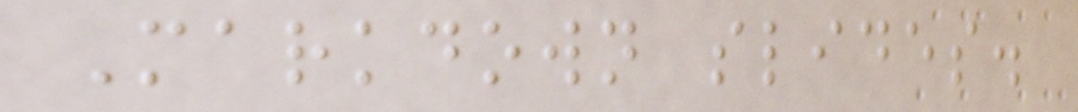Markdown slides.
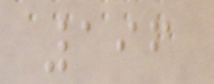196
